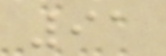91
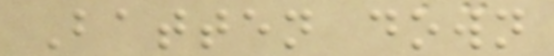Batten down
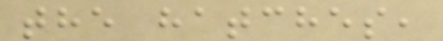the hatches,
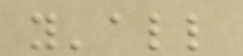y'all
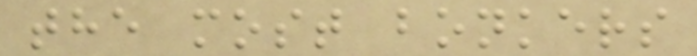the most bonkers
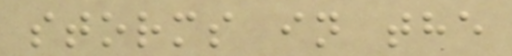storms in the
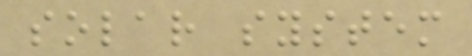solar system
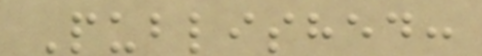Published:
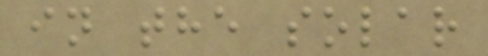in the solar
